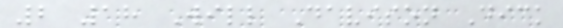2 18 Will Davison Dick
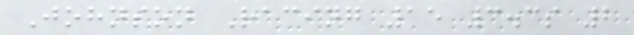Johnson Racing 15 3.3s 2
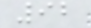92
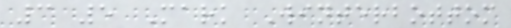3 5 Mark Winterbottom
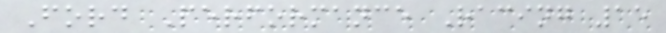Ford Performance Racing 15
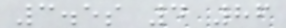3.5s 4 86
